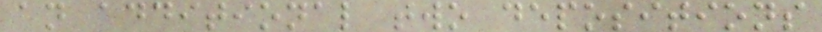an additional two depositions
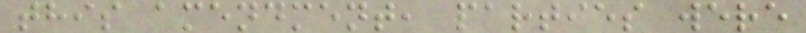this amendment, parties were
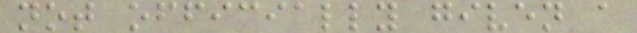not officially given a
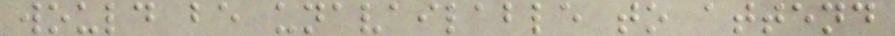would be unavailable to attend
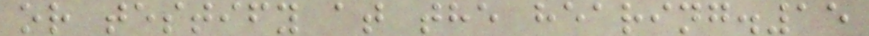or testify at the hearing.15
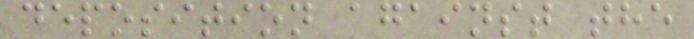deposition against the
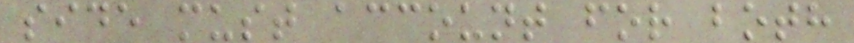side must account for both
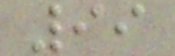99
